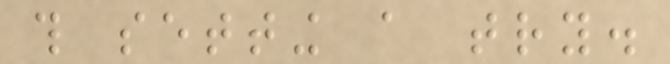this setting a try.
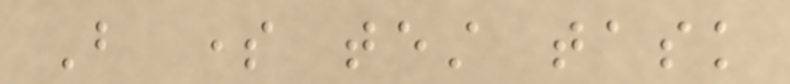But some test task
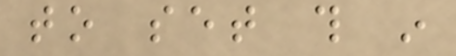to set this in
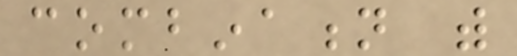combination with
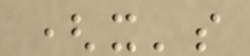(it's
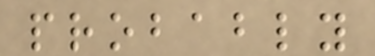probably
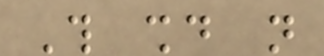This should not
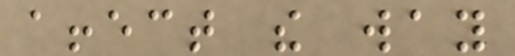affect the way
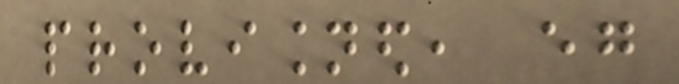provisioned, eg
